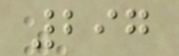297
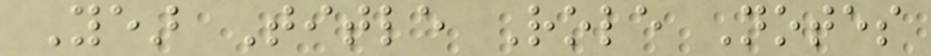Year Title Role Notes
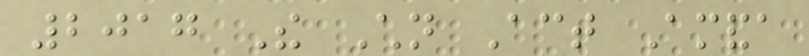2017 The Children Act Amanda
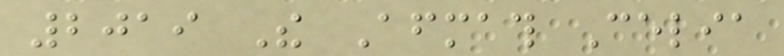2019 The Aftermath Celia
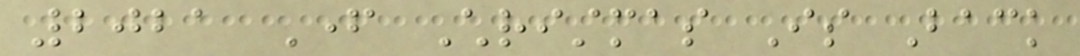2021 Father Christmas Is Back
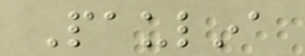Paulina
